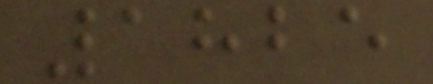1825
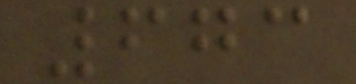673
